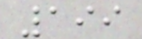199
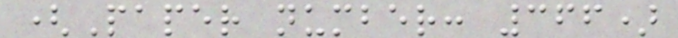(Paper number: 366)
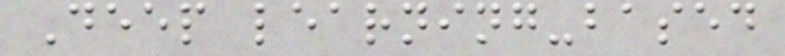Deep learning-based
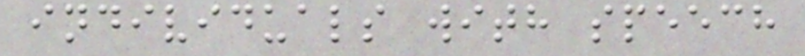individuals with speech
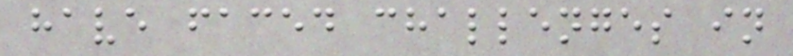have faced challenges in
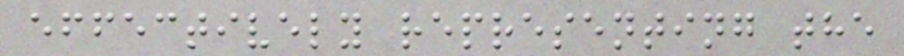effectively representing the
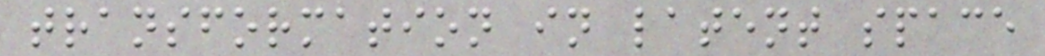transformation in latent space
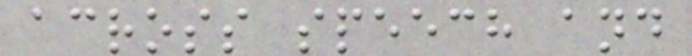across speech and
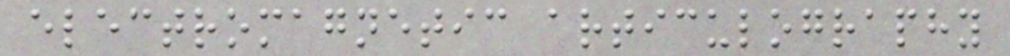electromagnetic articulography
